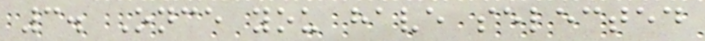3. Once you have selected
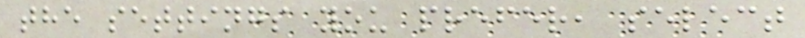the settings you prefer, select
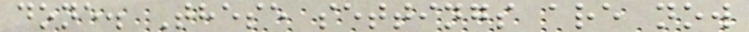done. These settings are now
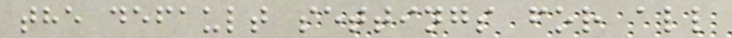the default settings for all
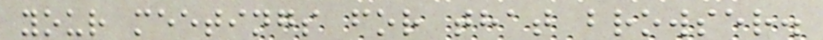your meetings for that browser.
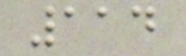114
